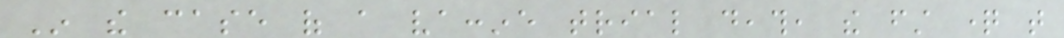In the case of a vaccine trial death, the first question that
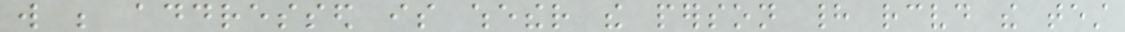will be addressed is whether the person had received the test
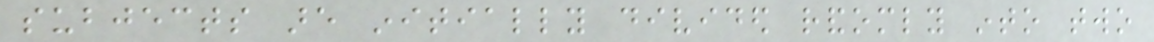subjects are initially divided randomly into two
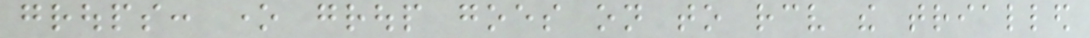groups: one group goes on to receive the trialled
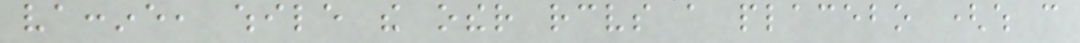vaccine, while the other receives a placebo (which can
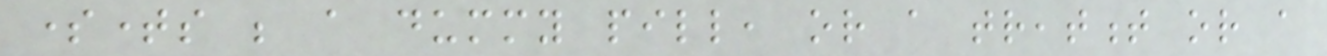sometimes be a dummy pill, or a treatment or a
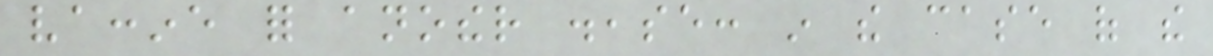vaccine for another disease: in the case of the
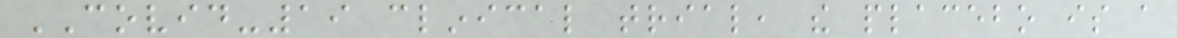COVID-19 clinical trial, the placebo is a
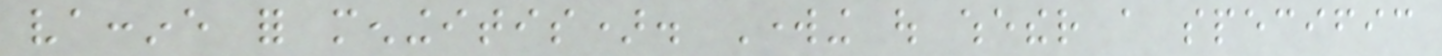vaccine for meningitis). Working out whether a specific
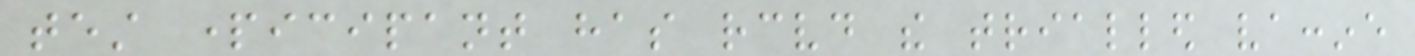test participant has received the trialled vaccine
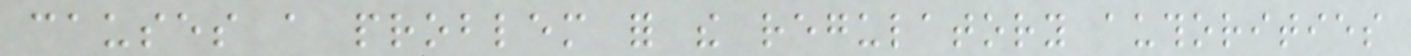causes a problem for the regulatory authorities
